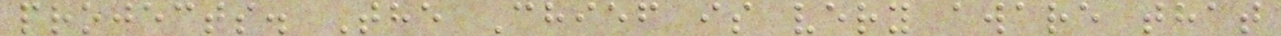projects. The Chief is very aware that
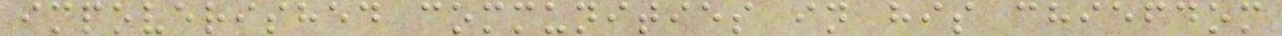impoverished communities in his chiefdom
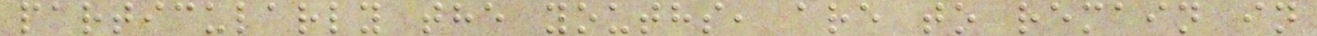particularly the youths, are to remain in
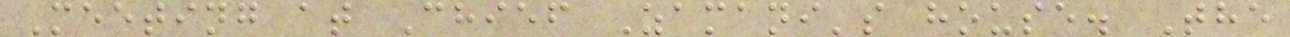Meeting at Chief Zamani's house. The
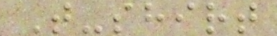T-shirt
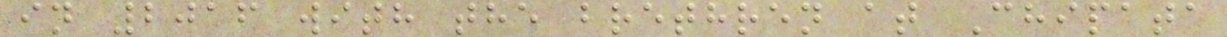in 2016 with the brethren at Chipata
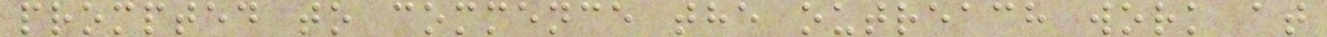prompted to commence the outreach work at
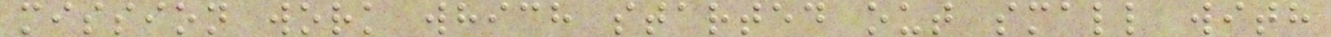mission work which started out small with
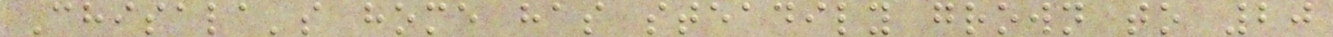Chisala's home has steadily grown to 20
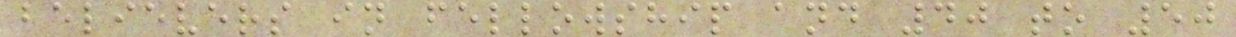believers in fellowship and 40 to 50
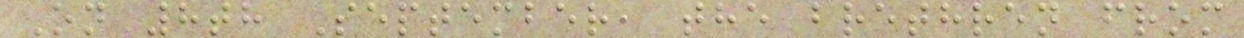On 8th September, the brethren from
